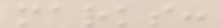marks:
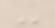-
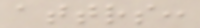attrs:
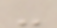-
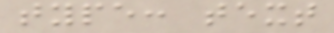type: text
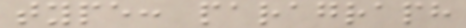type: paragraph
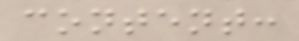content:
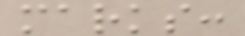marks:
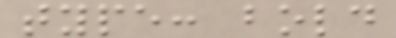type: bold
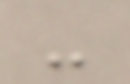-
